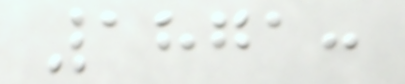1871:
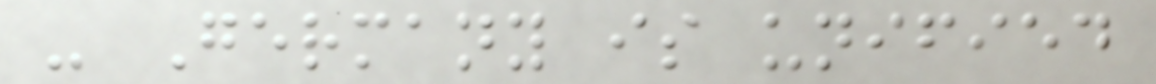- Germany is unified
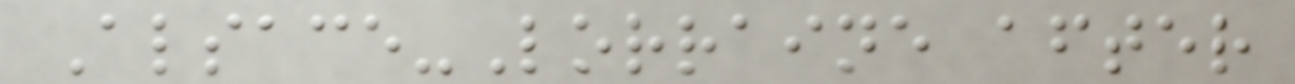Alsace-Lorraine after
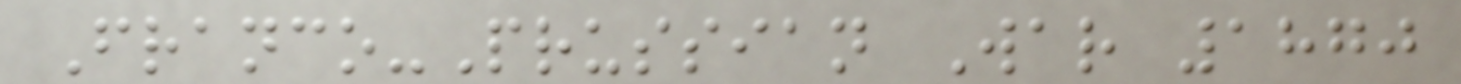Franco-Prussian War 1870
